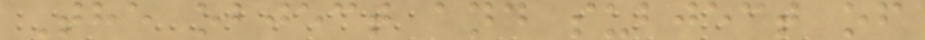The object and subject of
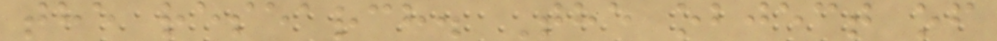the research. The object of
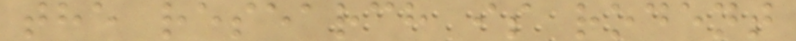the research is rodent
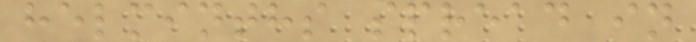helminths spread in
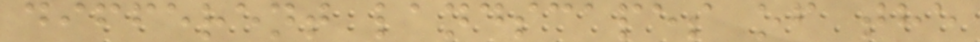different landscapes of the
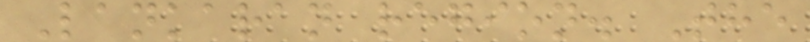Lankaran region. The
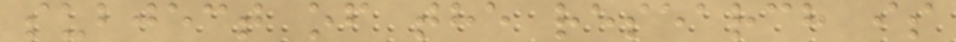subject of the research is
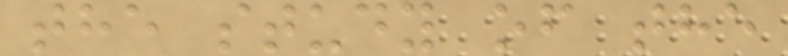the study of the
